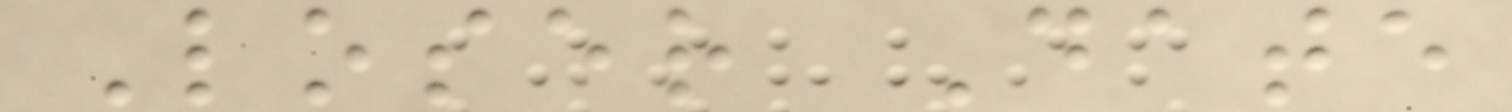Loser Date
